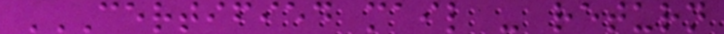CERTIFIED MAIL - RETURN
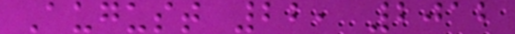August 22, 2012
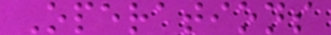Operations
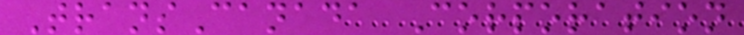TransCanada Corporation
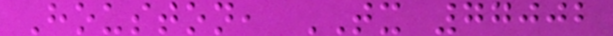Houston, TX 77002
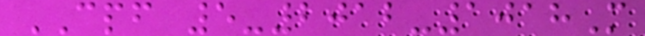CPF 5-2012-1018M
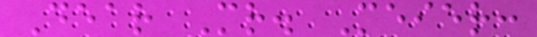Dear Mr. Meier:
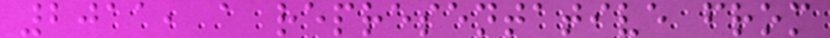2011, a representative from
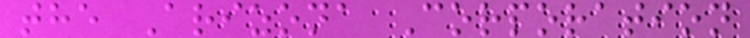the Arizona Corporation
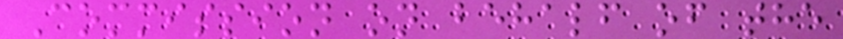Commission on behalf of the
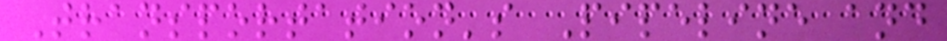Transportation's Pipeline and
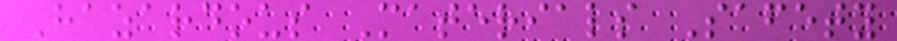Hazardous Materials Safety
